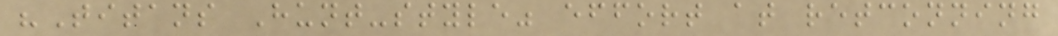"Titans Hunt-style" effort at retconning
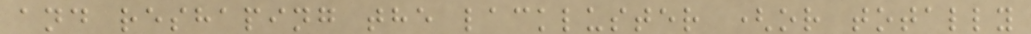and reshaping the lackluster (or totally
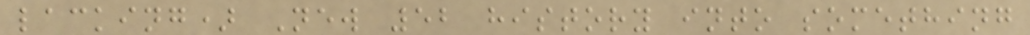lacking) New 52 history into something
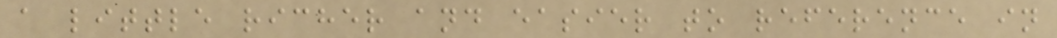a little richer and easier to reference in
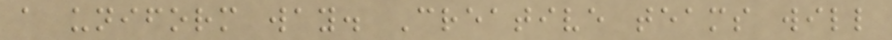a uniform way. Creative teams will
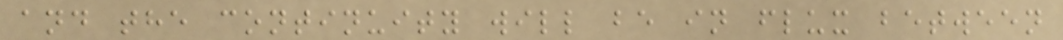and the continuity will be in flux between
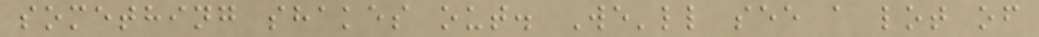something shakes out. We'll see a lot of
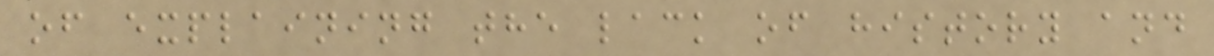of explaining the lack of history and
